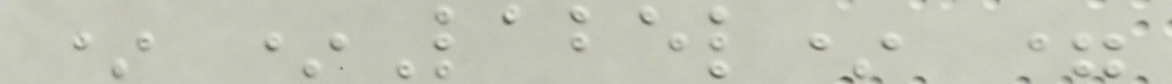* *Label* =
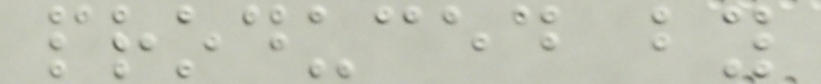produced by
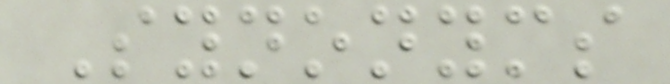Synonyms
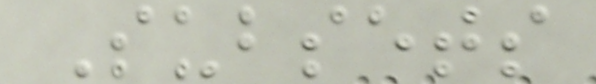Subsets
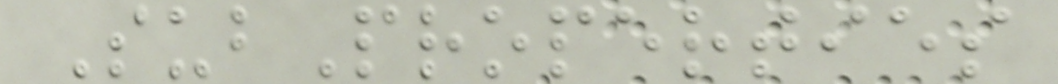SubProperties
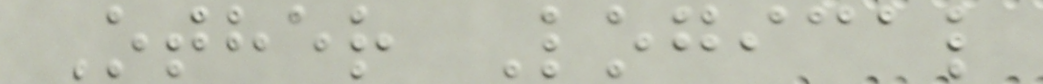Other Logical
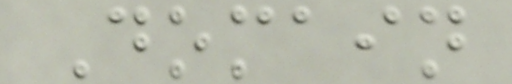Domain
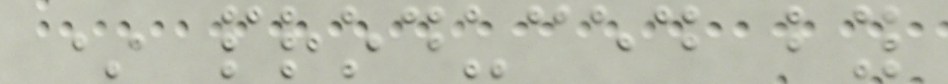* produced by
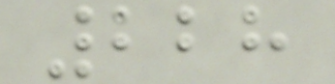228
